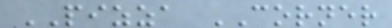PIZZA CORNER
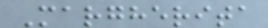Margherita
